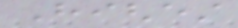Highest
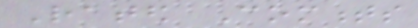Rated Comments
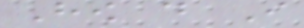How do I
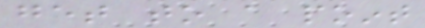get to a point
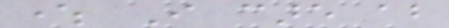where I care about
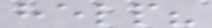help?
